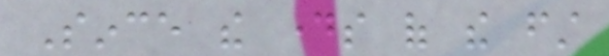Since the days of the first
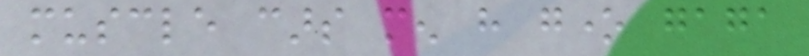muscle cars men have gone gaga
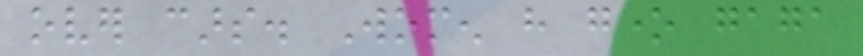over cars. Women have gone gaga
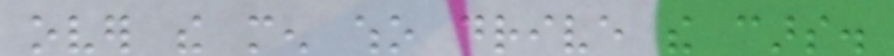over the men who drive the cars.
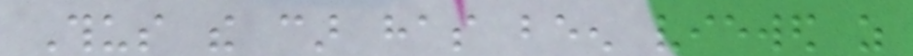Thus the car has been viewed as
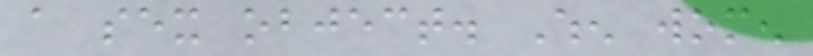a sex object. When women
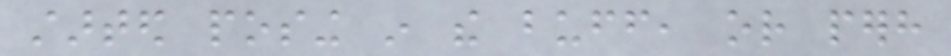started posing in the buff, or perhaps
